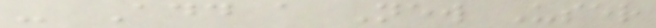- Add a New User
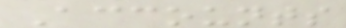Accounts
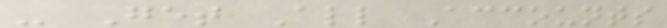- Get All Accounts
